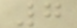7
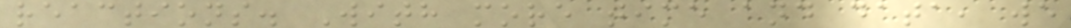reactions. With more time and data, we
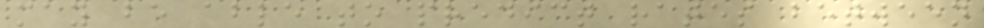may be able to predict rates between
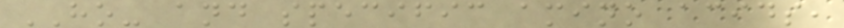HO- and specific amino acids,
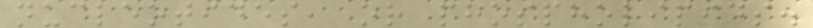nucleotides, or phospholipids.
